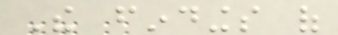The findings of
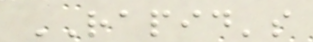RAPID's
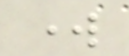work
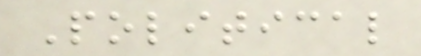Political
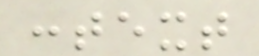context
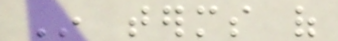In terms of
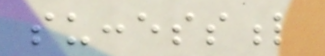successful
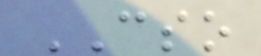CSO
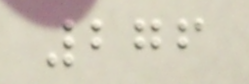276
